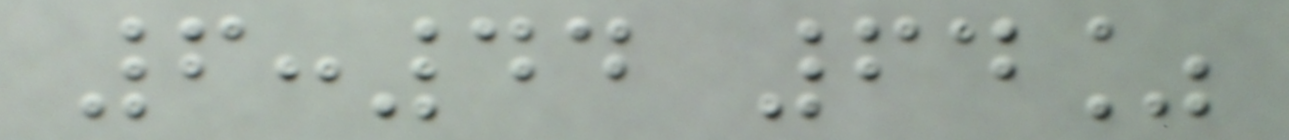6:44 64%
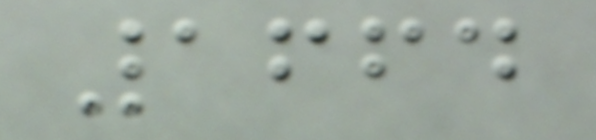1664
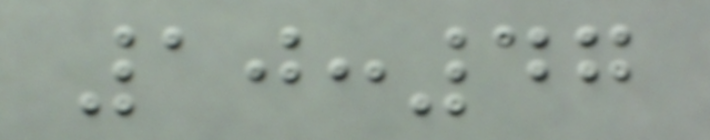10:47
